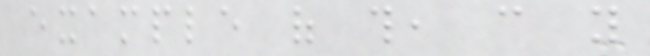example of this, can you
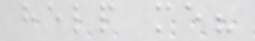help me?
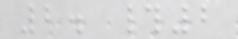2. #2
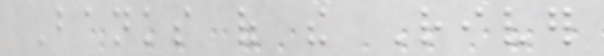Banks of the River
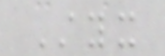Styx
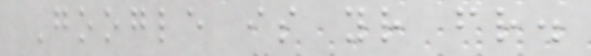Google is your friend.
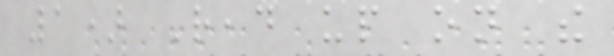1) Read up on the
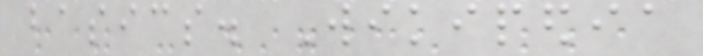basics. Wikipedia
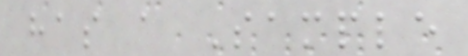has a Sample
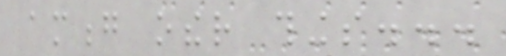among other things...
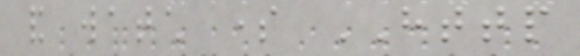and watch some HTTP
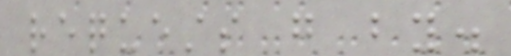requests go by.
